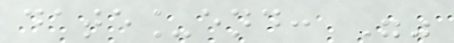date_end: ""
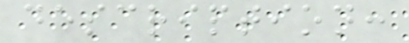description:
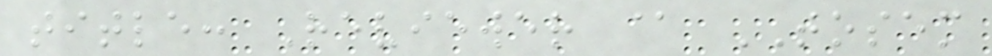title: Reviewer @ TOSEM
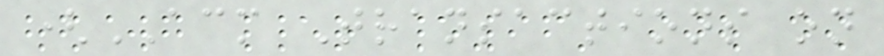(ACM Transactions on
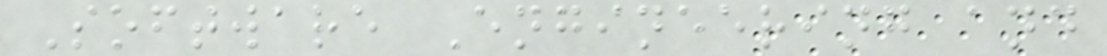Software Engineering and
